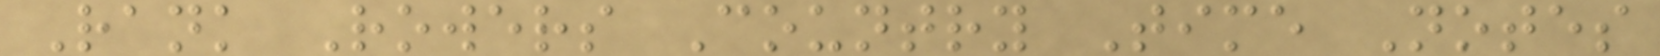Rank Rowers Country Time Notes
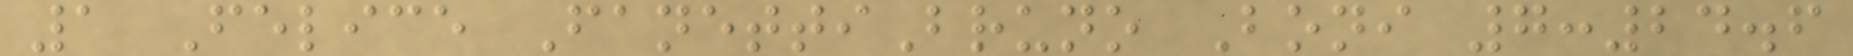1 Felice FanettiBruno Boni 7:24.6
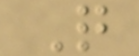Q
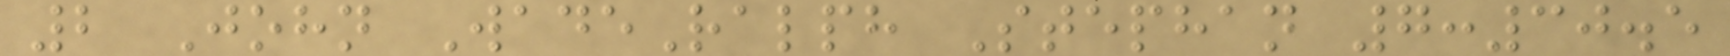2 John WadeRalph Stephan 7:30.5
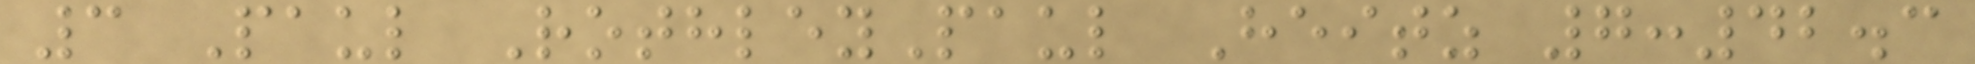3 Paul RothleyPaul Heitz 7:42.3
